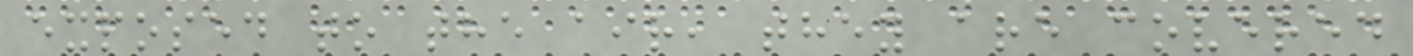exposed to the air, they are covered
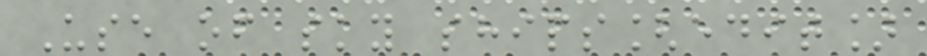Use of sky ships[edit]
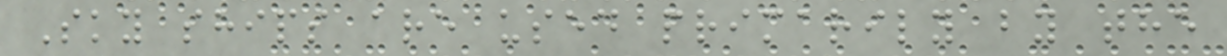Sky ships are used primarily by the
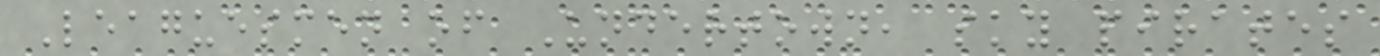Leaguesmen of Undertown, sky pirates
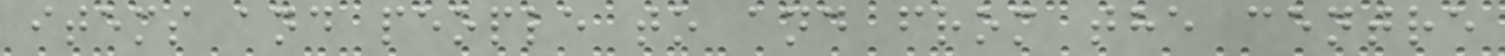items and people to and from the centre
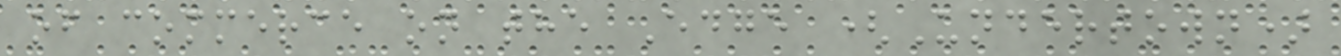of commerce on the Edge (Undertown)
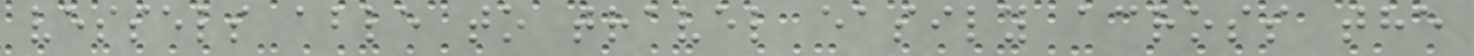vessels able to travel easily across the
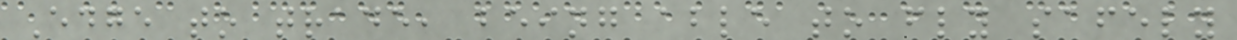Edge to trade, being able to fly safely
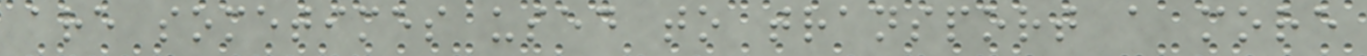are sometimes used to transport a more
